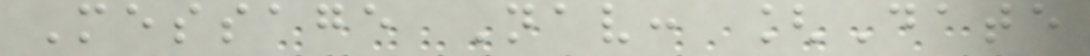Message Nav: [Date
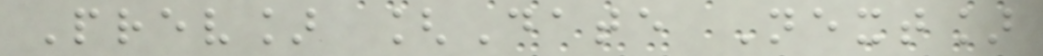Prev] [Date Next]
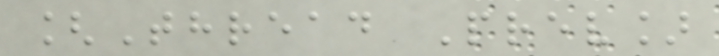[Thread Prev]
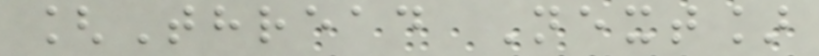[Thread Next]
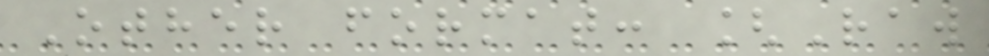Other format: [Raw
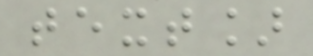text]
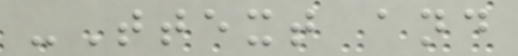-Ttext and
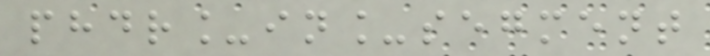phdr_in_segment
